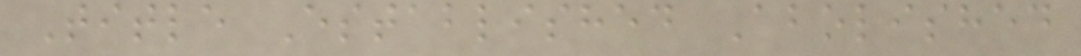Title Established Abolished
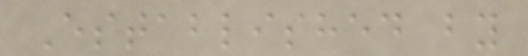Established by
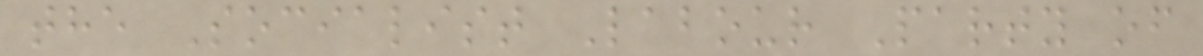the Socialist Labour Party of
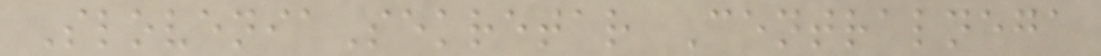SloveniaSekretar Centralnega
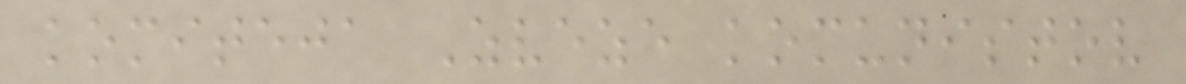komiteja Zveze komunistov
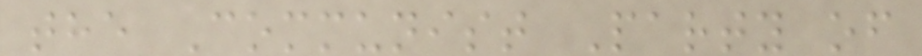the Communist Party of
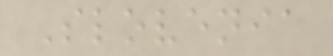Slovenia
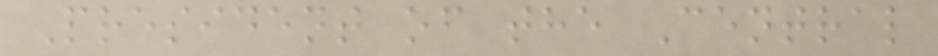President of the Central
